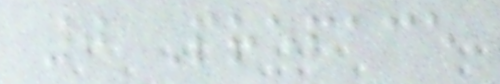0 Preface
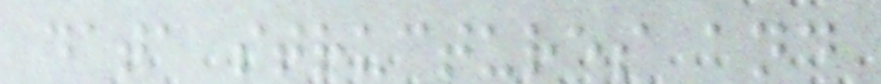data structures and
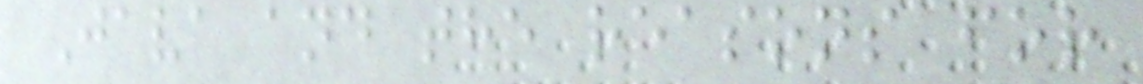Java and the reasons for
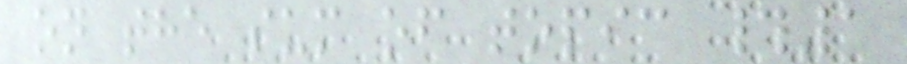on the sum of topic #1
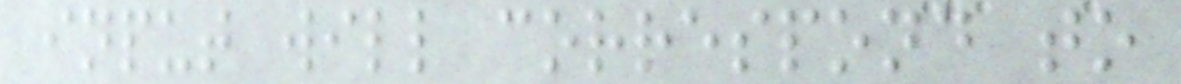input will correspond to
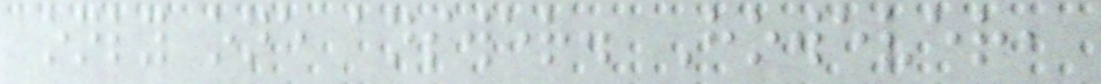only one answer. However,
